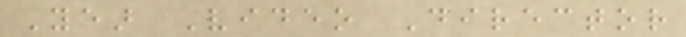Year Video Director
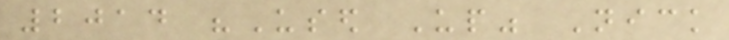2014 "Used Up" Nick
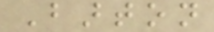Barton
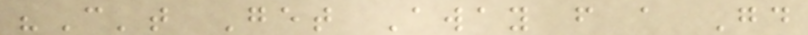"Can't Get Away from a Good
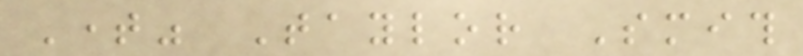Time" Taylor Smith
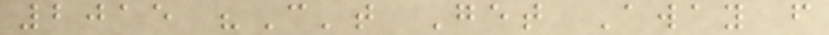2015 "Can't Get Away from
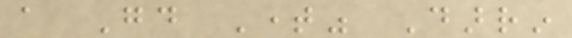a Good Time" Darrin
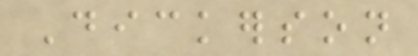Dickerson
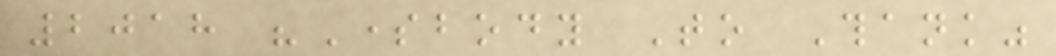2018 "Somebody To Thank"
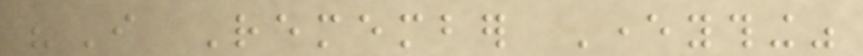"I Remember Everything"
